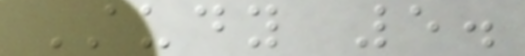Study 5.
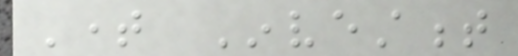Time Investment
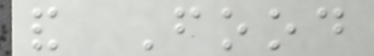and Food
